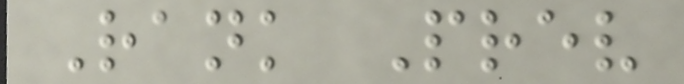Rank Prev
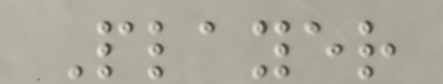Player
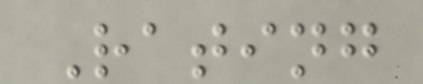Rating
